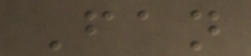Fan
